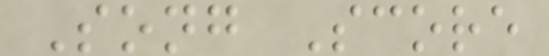Song Score
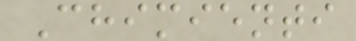Chimienti
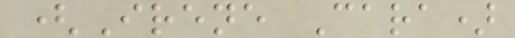(Irene Cara)
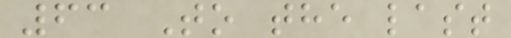63 To the last
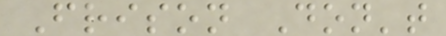Frison Don't
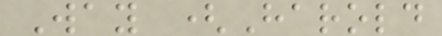Way (Harold
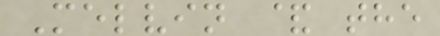Melvin & the
